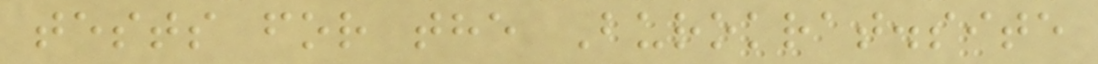tests for the Burokrat.site
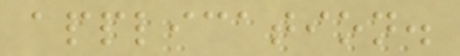application.
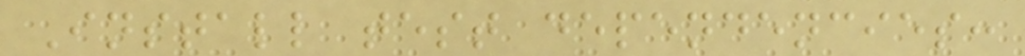Install test dependencies:
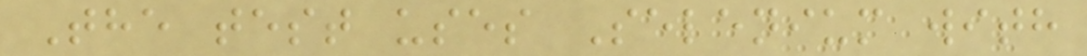The test uses Selenium with
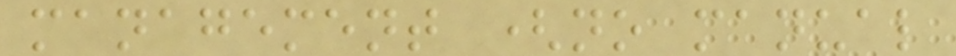management (no manual
